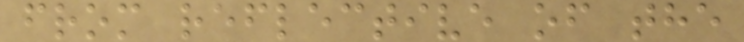from reflective of the
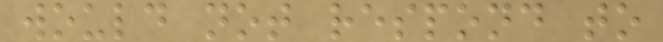would not respond to
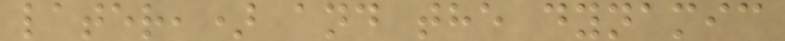later,) and the dynamic
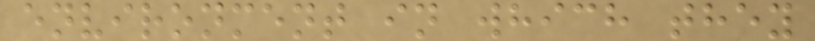environment in which they
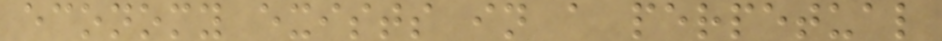economy exists in a perpetual
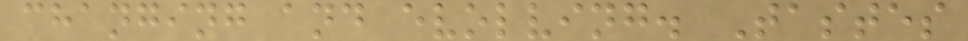changing and evolving. Tastes
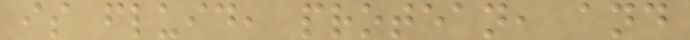is fluid, protean, and
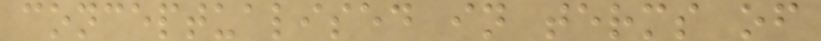conceptualised in terms of
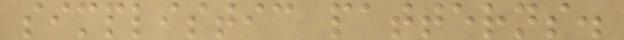simplistic patterns.
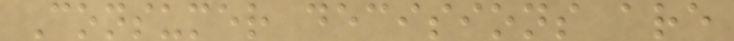Consumer decisions are
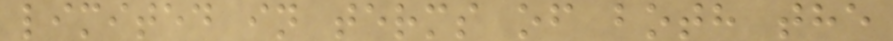limited in terms of both the
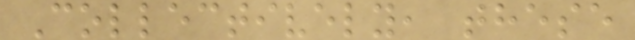Collectively, these
